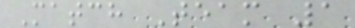Match Team 1
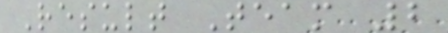Result Team 2
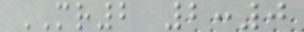MR2 2:0
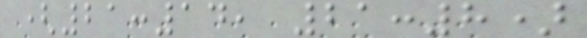(21:14, 21:8)
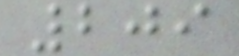209
